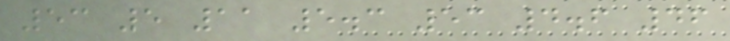53 5 11 5.3 53 4.6 46
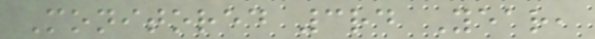Monitored 3rd Year,
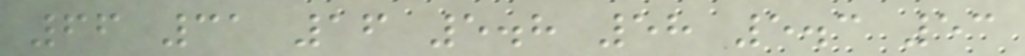66 31 16 5.8 58 5.3 53
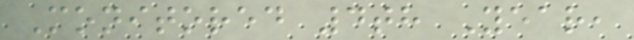Monitored 4th Year,
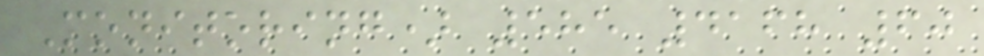Monitoring) 585 4168 60
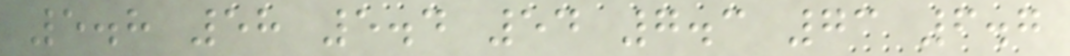5.8 58 5.4 54 7.3 73 6.7
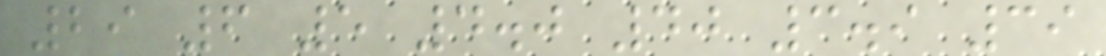29 6 5 4.0 40 3.9 39
